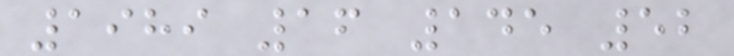1989 16 145 52
